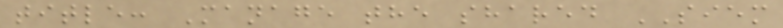title: Manage the shared SIEM
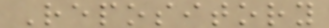Repository
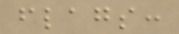flags:
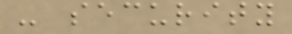- security
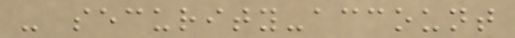- security-account
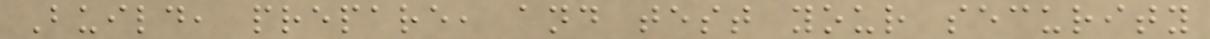Build, prepare, and test your security
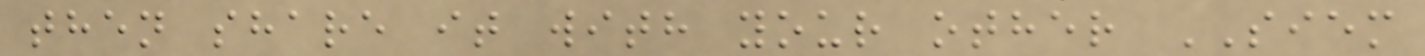then share it with your other SIEM
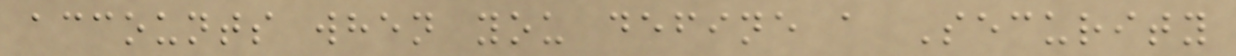accounts when you define a Security
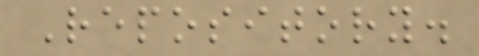Repository.
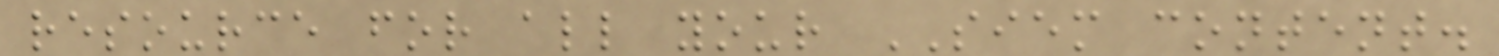resource for all your SIEM content.
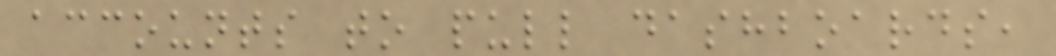accounts to pull dashboards,
